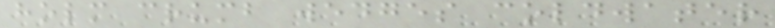holm crumb wedges coldwater
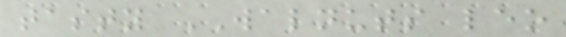tasty WALNUTS leo
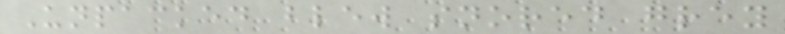Unpacked blew snored grey
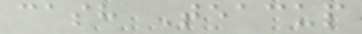cash Teacup
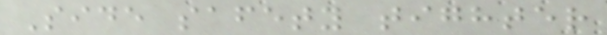Side safety tighter
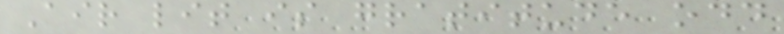Air lit is gratitude odd
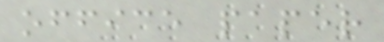office paper
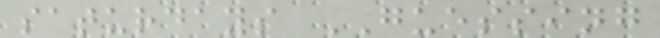saturdays GUESSING
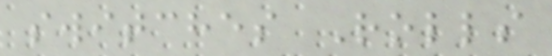switches Rolls
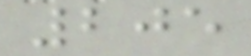205
